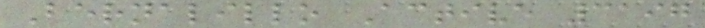Bernalillo Active 3197
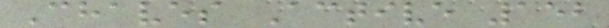Chaves Active 152
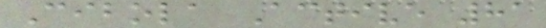Cibola Active 81
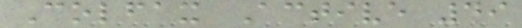Colfax Active 49
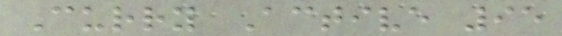Curry Active 95
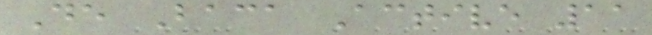De Baca Active 11
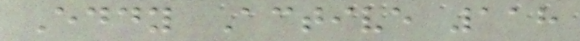Eddy Active 118
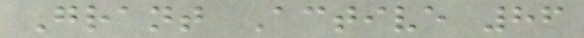Grant Active 86
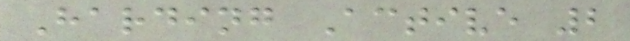Harding Active 2
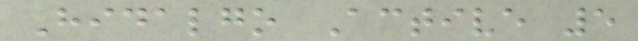Hidalgo Active 5
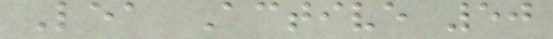Lea Active 50
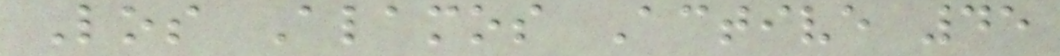Los Alamos Active 45
